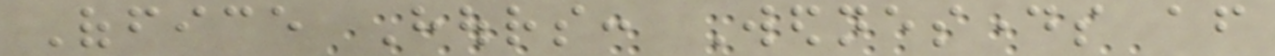Office Hours: Wednesdays after
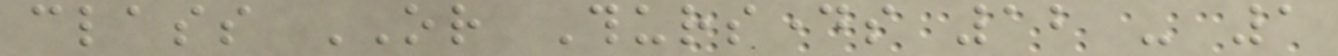class OR Thursdays 12 - 1
